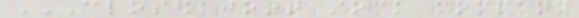CLOSED JOINT STOCK COMPANY
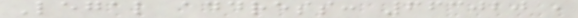Legal address: 663020 ,
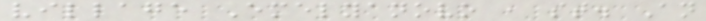village Emelyanovo , st. An
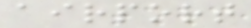airport
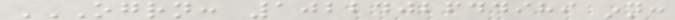OGRN: 1022402644989 INN:
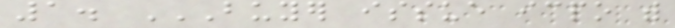1. BUYER ISSUE ICPO WITH
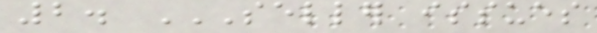2. SELLER ISSUES
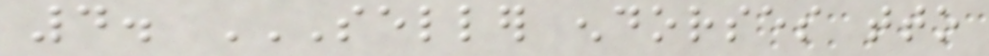4. SELLER ENDORSES TTO
